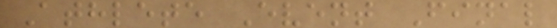Athlete Event Final
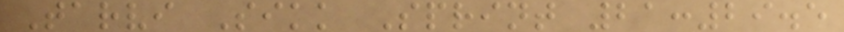Tarvi Sikk Sprint 21:29.5
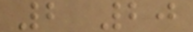2 20
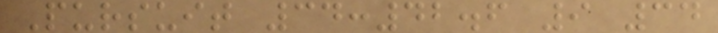Pursuit 34:42.6 9 34
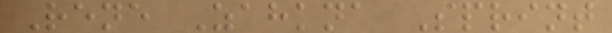Rene Zahkna Sprint
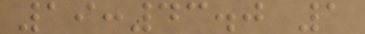19:43.0 1
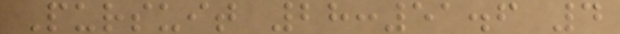Pursuit 28:51.6 4
